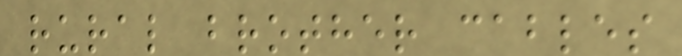rural brother cables
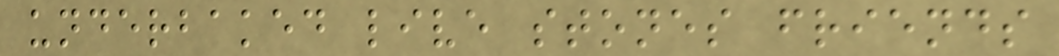underbaked live stones friends
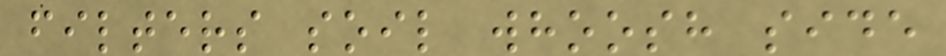filters soil whoosh side
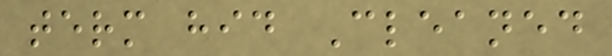term hid Cleaned
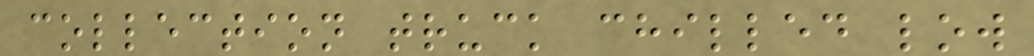collection truck chilled low
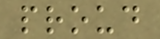proud
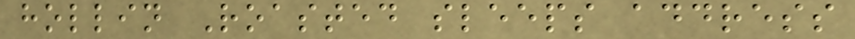hollin Roasted sleeps address
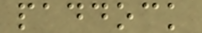paddock
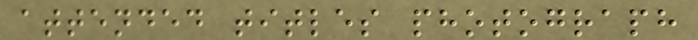attended titles photograph
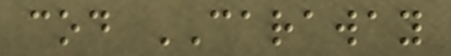cod CARAWAY
